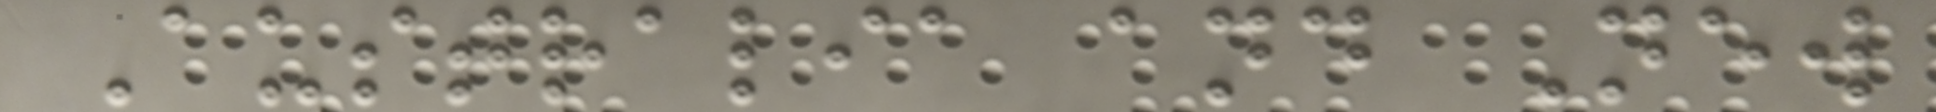Australia and New
